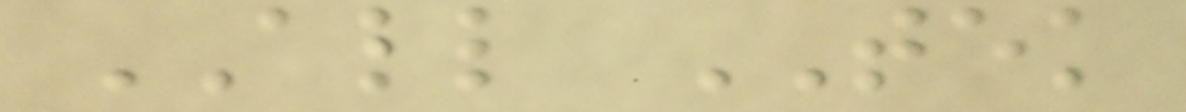ALL TEK
